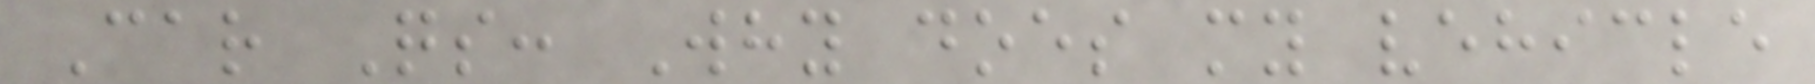Car Qs: Why does my vehicle
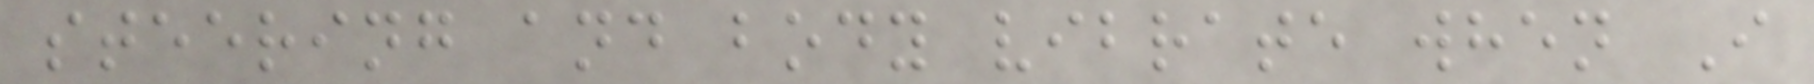steering and body vibrate when I
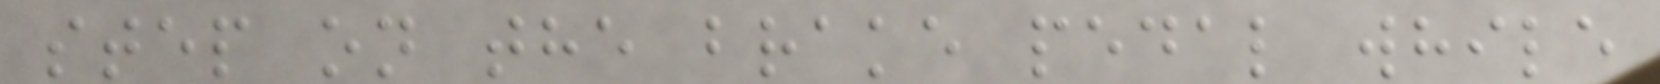step on the brake pedal while
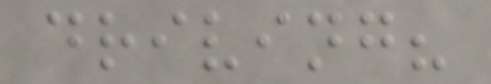driving?
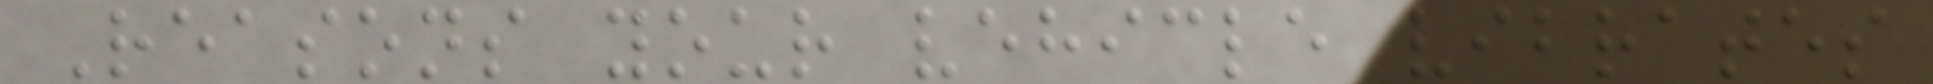Reasons your vehicle vibrates
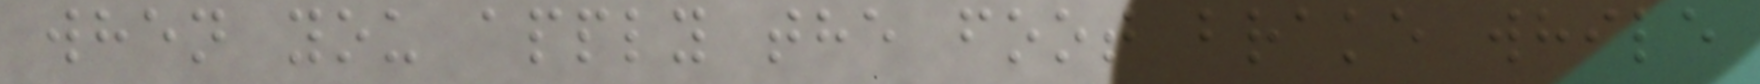when you apply the foot brake while
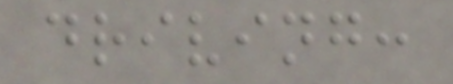driving:
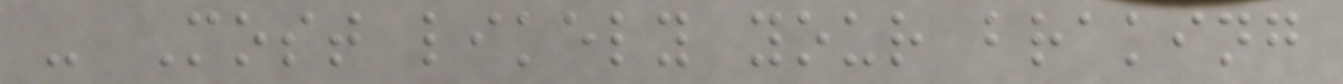- Most likely your braking
